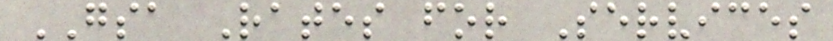GSA Rates for Services
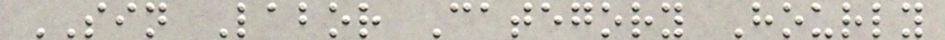SIN Labor Category Hourly
